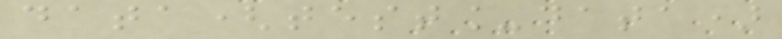data(test_data)
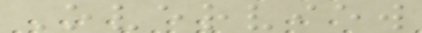Overview
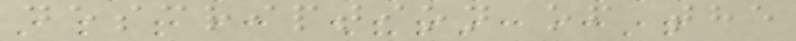description of the
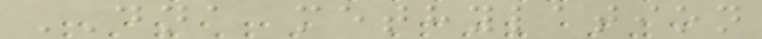DNA methylation
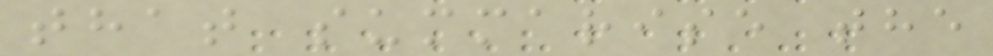that summarise the
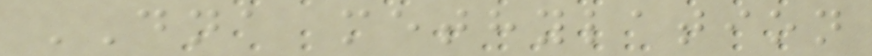DNA methylation
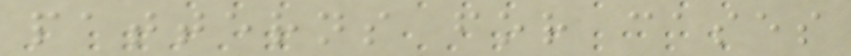patterns for cases
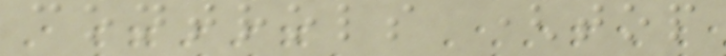controls (top
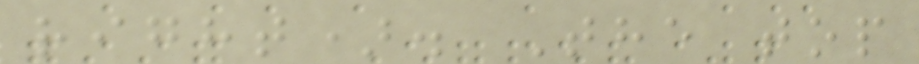right). The top
